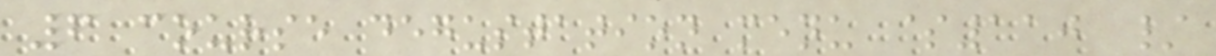6 course degustation menu $110 /
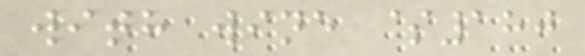with wine $180
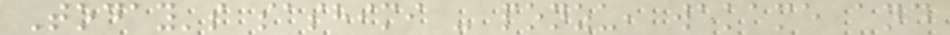Today's sashimi - ponzu, wakame and
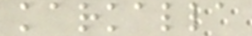karkalla
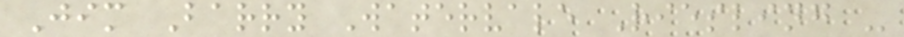Jim Barry Watervale Riesling -
